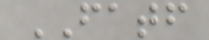FATF
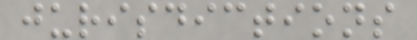jurisdictions
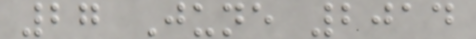27 June 2014
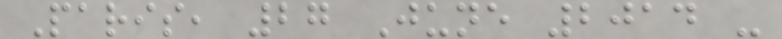Paris, 27 June 2014 -
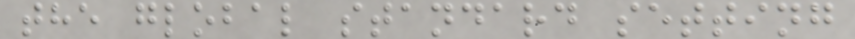the global standard setting
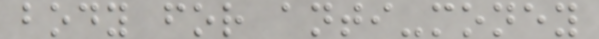body for anti-money
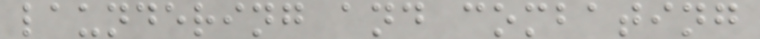laundering and combating
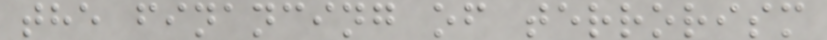the financing of terrorism
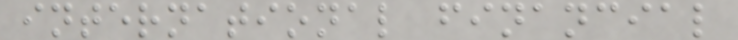international financial
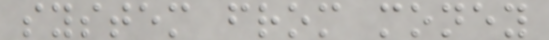system from money
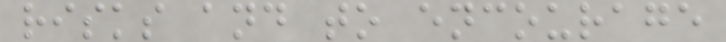risks and to encourage
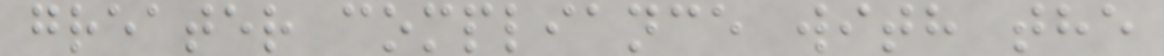greater compliance with the
